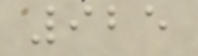925
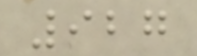927
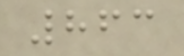863
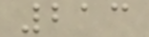213
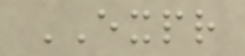EXPR
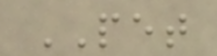PET
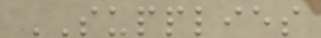SUPPLIES
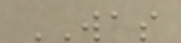WAS
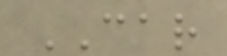CAR
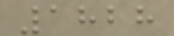1828
